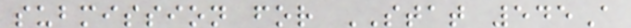submission for STAT 545A
